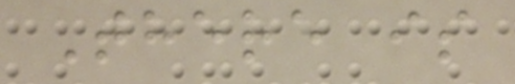There is
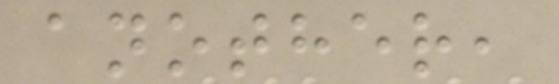another,
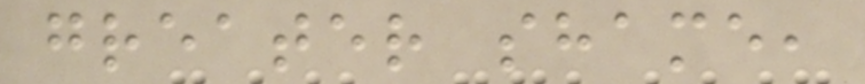greater shame,
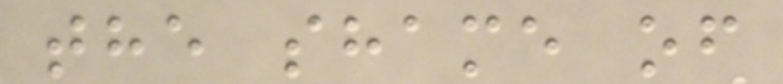the shame of
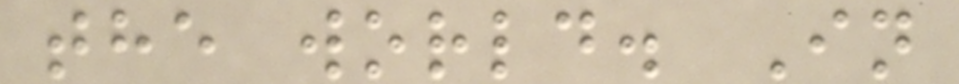the world. In
